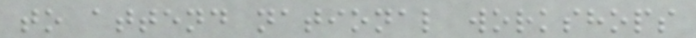to attend national workshops
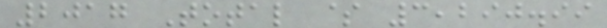2017 Total $ 3,290.99
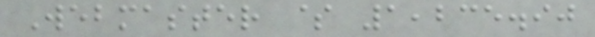Webmaster $ 1,235.90
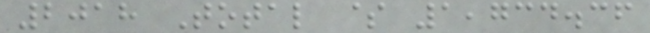2018 Total $ 1,734.36
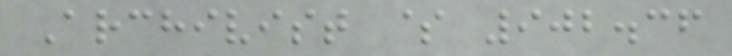Archivist $ 902.36
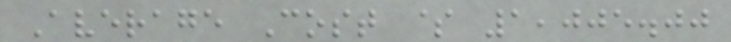Average Cost $ 1,005.00
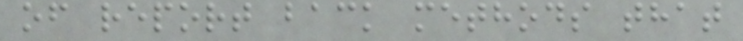of report back methods that
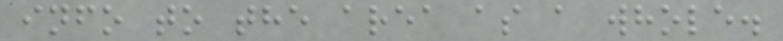info to the area as a whole.
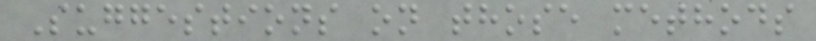Suggestions on those methods
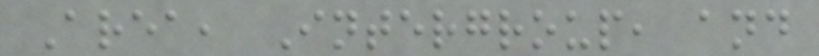Area, Intergroup, and
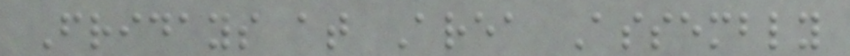Fridays at Area Assembly
